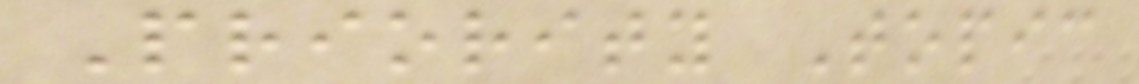Priority Topic
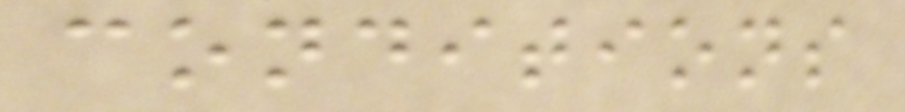conditions
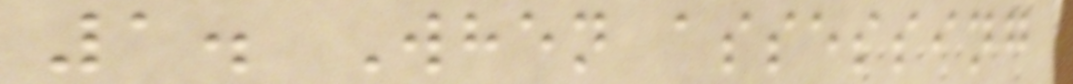1. When assessing
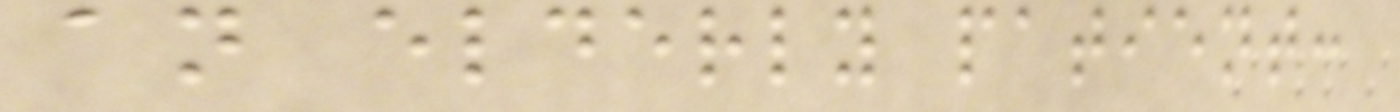an elderly patient:
